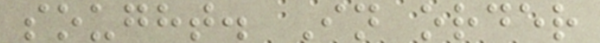sought. In order
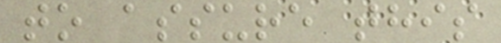to assure this
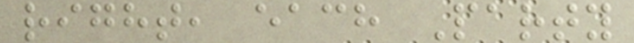right, each Party
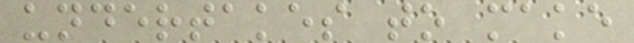undertakes to make
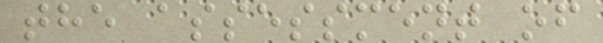the assessment of
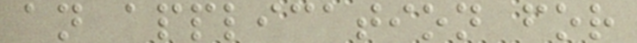an application for
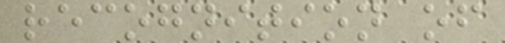recognition of
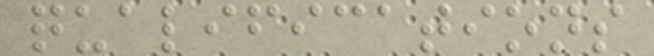qualifications
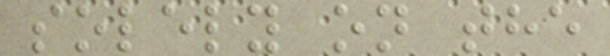solely on the
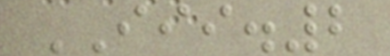III.2
